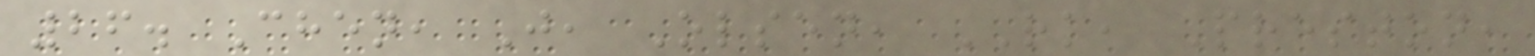26. Chen, J, Olsen, RK, Preston,
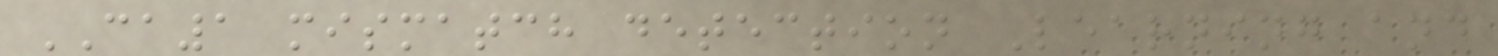CA1 mismatch detection Learning and
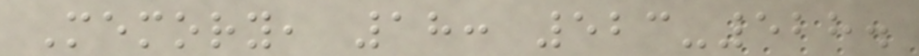Memory, 18: 523-528.
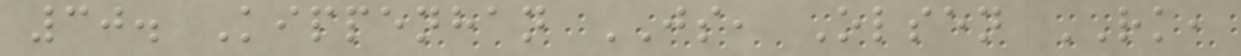30. Kippenhan JS, Olsen RK,
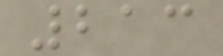213
